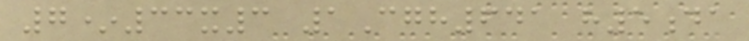7*33x3 1Cgh641 h5da
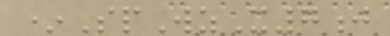*SpWzX7j
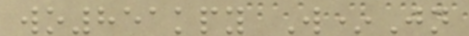wo851kpy W*Jn
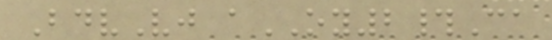BdvVj aOY2#Ca
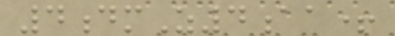4dmZ4aa+
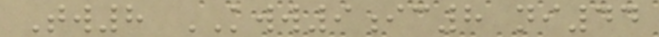Tw8 KWW9ic8 ni44
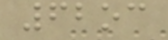62oc
